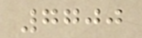7700
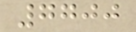7700
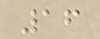16
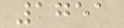1751
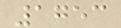1753
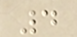4
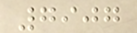7907
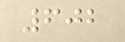602
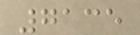7135
